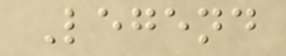Legend
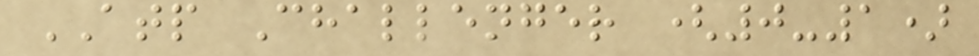ATP Challenger (0-1)
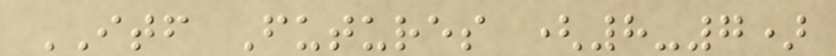ITF Futures (8-7)
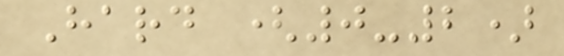Hard (0-2)
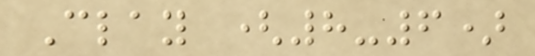Clay (8-6)
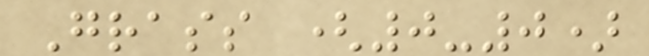Grass (0-0)
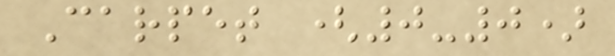Carpet (0-0)
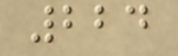224
